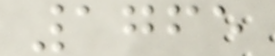1765
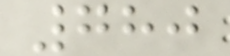780
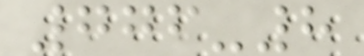776-8
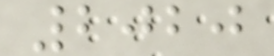2020
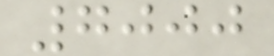7000
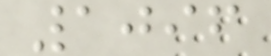1096
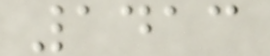1413
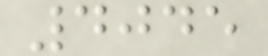4045
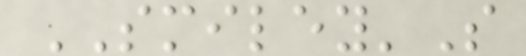SMILEY'S
